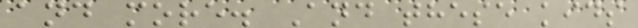and more. And these kids
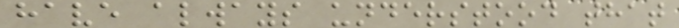have always understood that
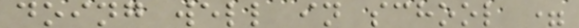doing well in school =
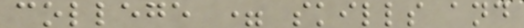college = skills and
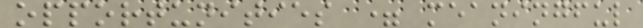opportunities = meaningful
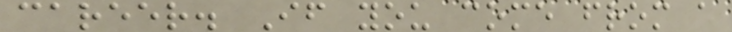career. If you come from a
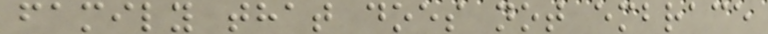family that does not embrace
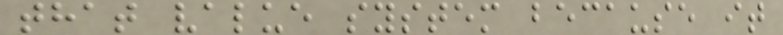that value system because it
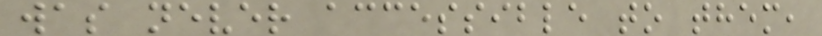was never accessible to them,
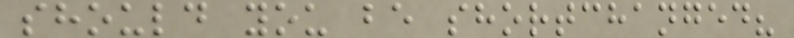should you be shortchanged?
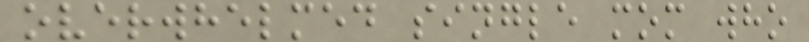overwhelmed single mom who
